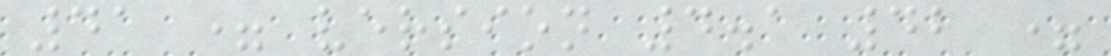41 = version 4.1 42 =
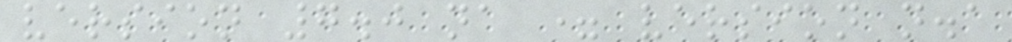version 7.0 na = version n.a
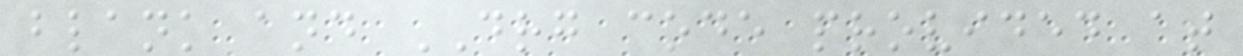blank and DRG code provided at
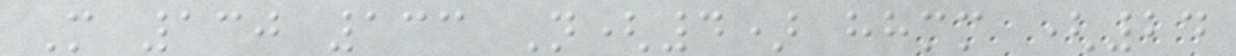M 130 133 N(4) hhmm (24
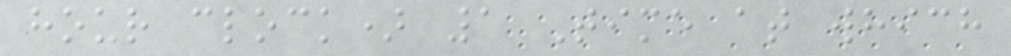hour clock) 1 Time at which
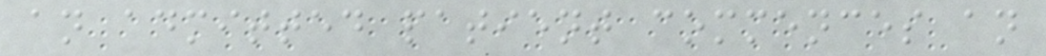an admitted patient commences an
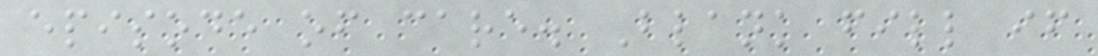episode of care. Blank fill if
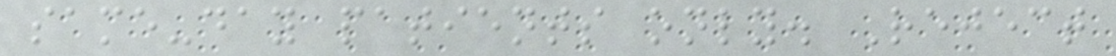same-day patients only. Reject
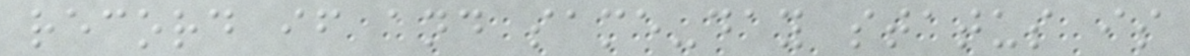record if and same-day status is
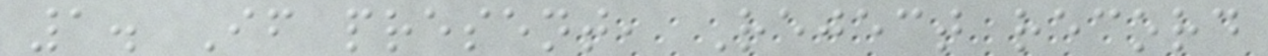1. If present, Reject record
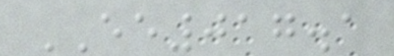EE017.1
